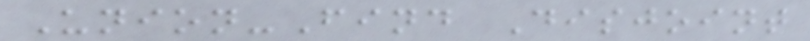Union-Find Disjoint
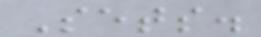Sets.
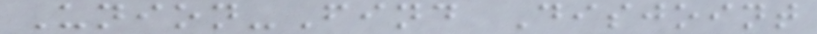Union-Find Disjoint
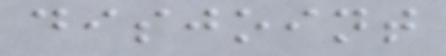disjoint
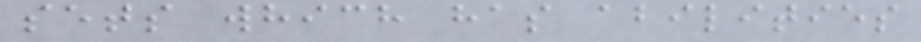sets which has abilities
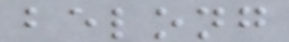belong
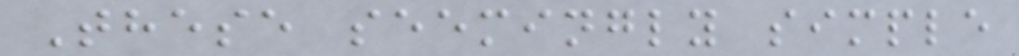These seemingly simple
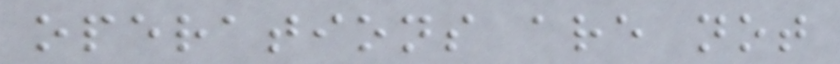operations are not
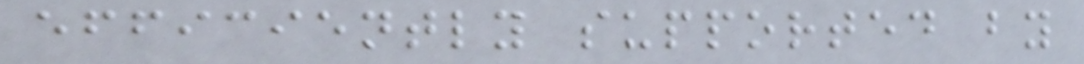efficiently supported by
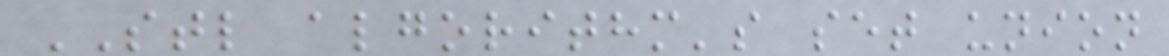STL algorithm's set union
